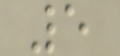5
